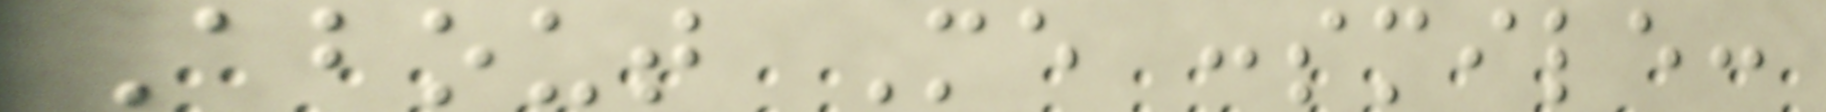About Me :smile:
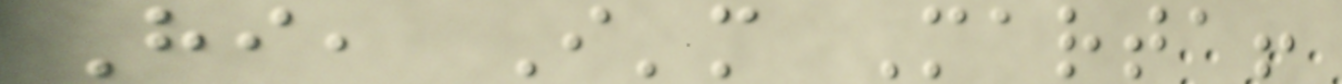Hi, I'm Marta!
